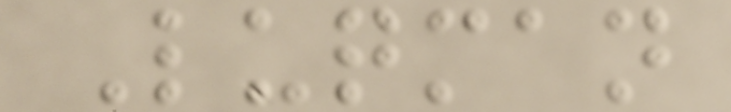Luqman
